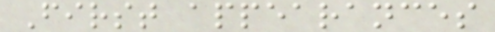First appearances
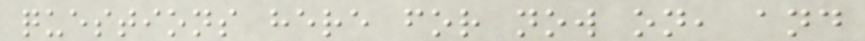questions here for now on, and
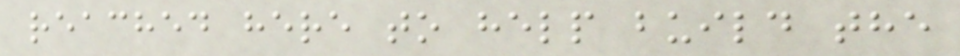reached here to help build the
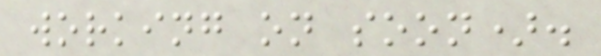working on soon).
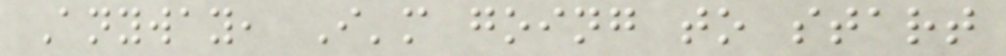Anyway, I'm going to start
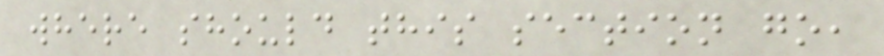where should this section go,
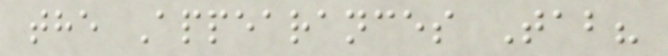the Appearances Tab?
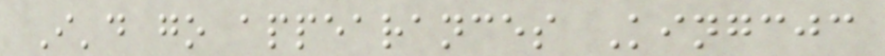I'd go appearances Kingcjc
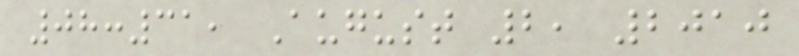08:31, August 2, 2010
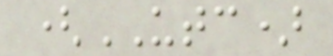(UTC)
